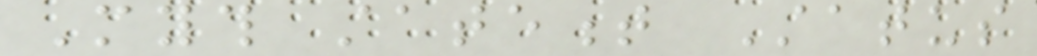Myth statement Status
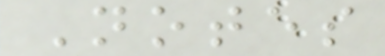Notes
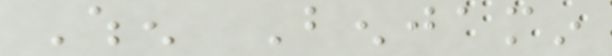When Benjamin
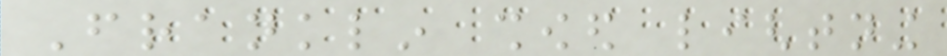Franklin showed lightning
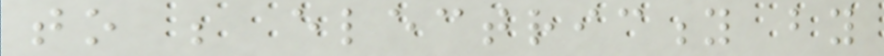to be electricity by
